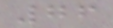76
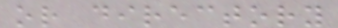or directory
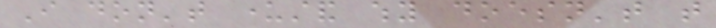I don't understand why doesn't that
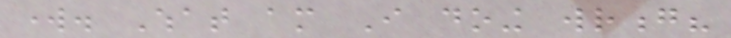work. What am I doing wrong?
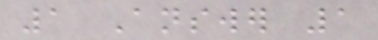1 Answer 1
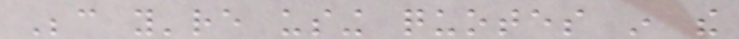Because you're using quotes in the
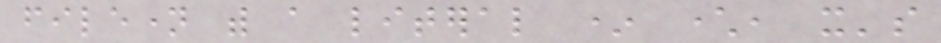filename with a literal * character, it's
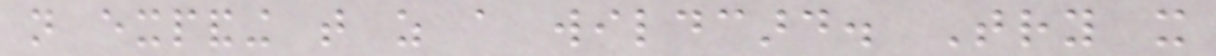not expanding that as a wildcard. Try it
